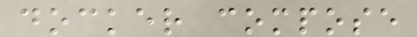docker compose
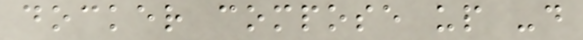docker compose up -d
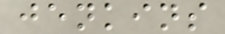jenkins
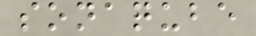sonaqube
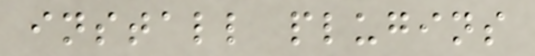install plugins
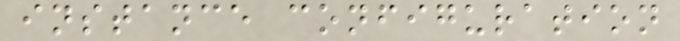instance configuration
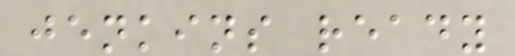jenkins ready
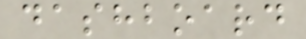dashboard
